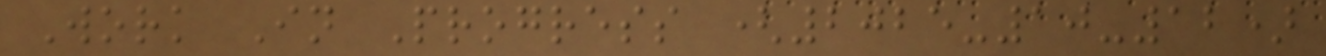Work In Progress (2025-10-12)
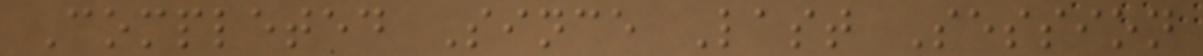Completed Since Last Session
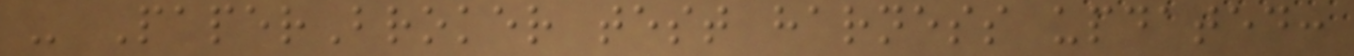- PaperBroker test harness updated:
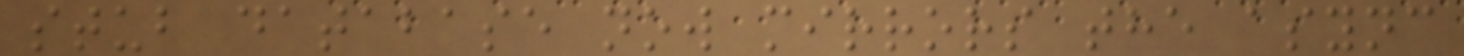stub database now mirrors the async
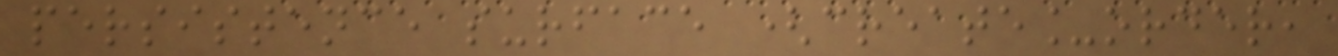persistence surface (create_order,
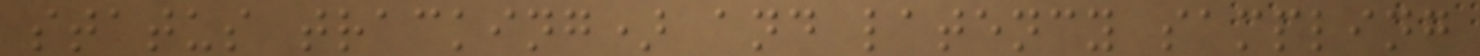status tracking) and latency sampling
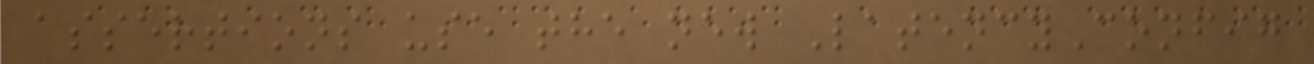assertions use the new LatencyConfig
